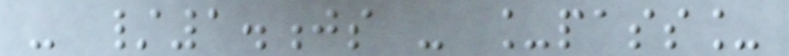- /1.js - _pass_
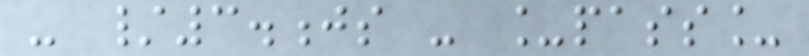- /3.js - _pass_
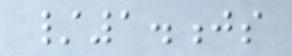/1.js
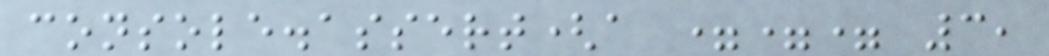console.assert(a === 3,
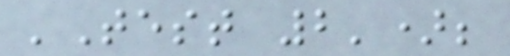'Test 2');
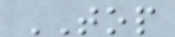TOP
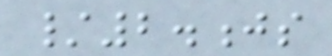/2.js
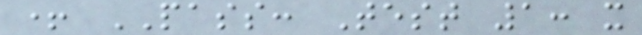+ PASS: Test 1: x
